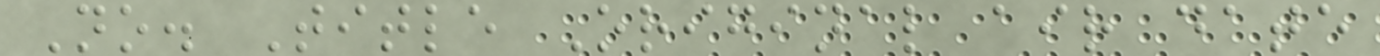No. Title Original air date
